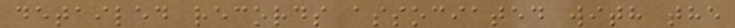detailed records associated with the
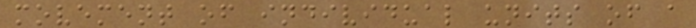movement of individual units of a
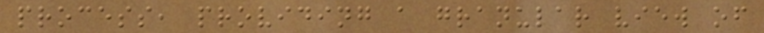process, providing a granular view of
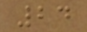24
